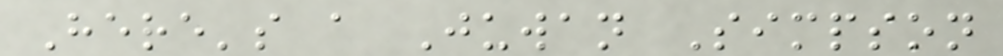Here's a Juwan Simpson
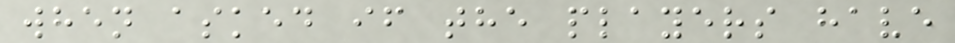when asked if the players have
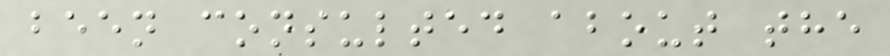been consulted about the
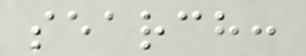search:
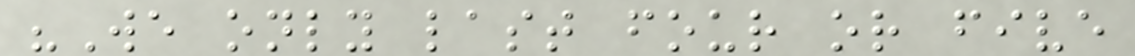"We only last four or five
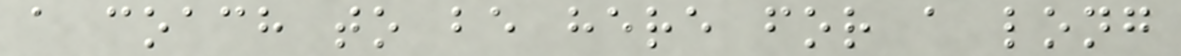a coach to be here for a long
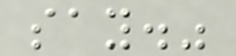say."
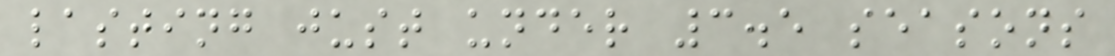lasting just under 3.5 seasons
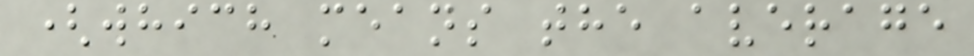(which means the average
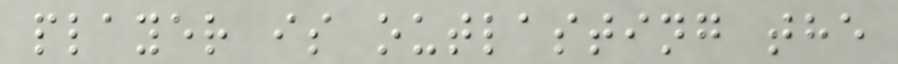player is outlasting the
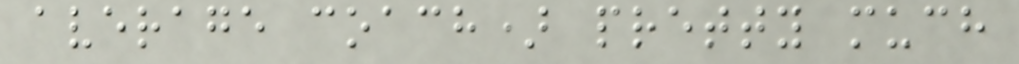average coach) pretty much
